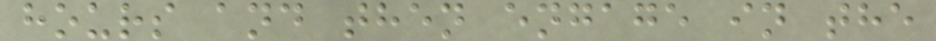hours and then engage in the
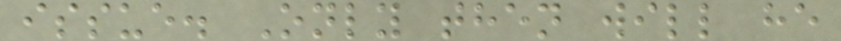issue. Only then will he
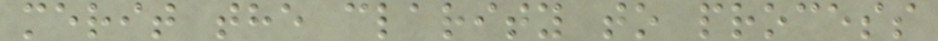merit the clarity to process
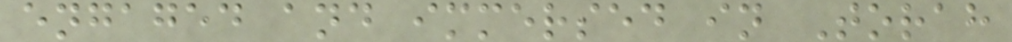engaged and immersed in Torah
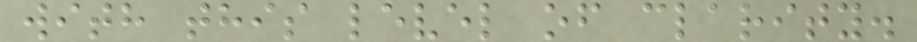with this level of clarity.
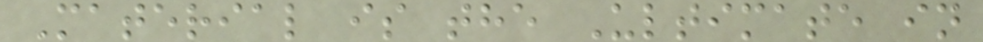Material is the Ultimate in
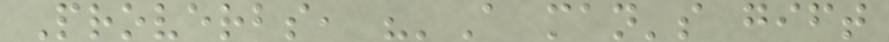Proverbs, "'A man's gift
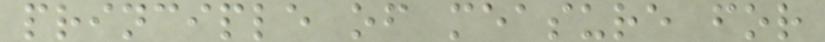principle of measure for
